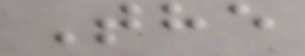The
